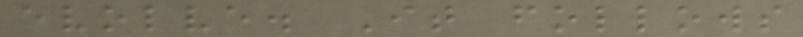evolve. It follows
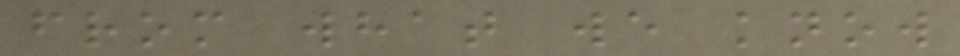from what we know
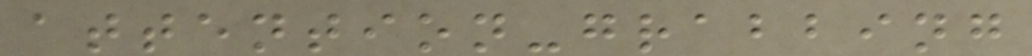attention-grabbing
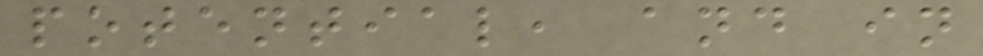potential, and in
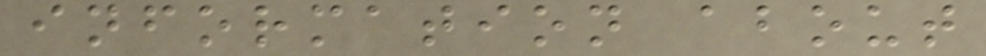information about
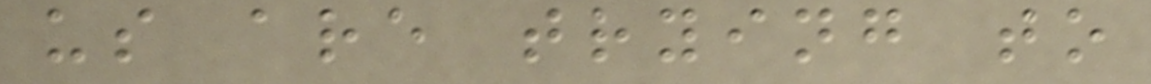us are trying to
